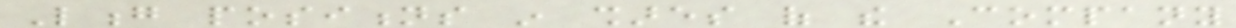Long positions in shares of the Company
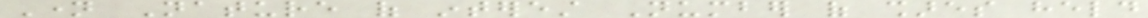Name Nature of interest Number of shares held
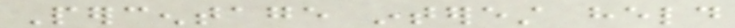Percentage interest held
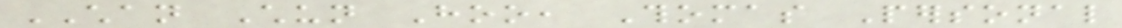CHAN Chun Hoo, Thomas Personal
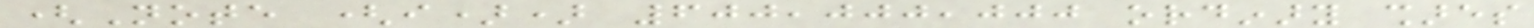(Note (i)) 600,000,000 ordinary shares
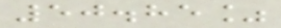50.85%
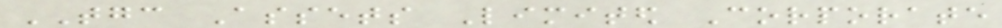TGC Assets Limited Corporate
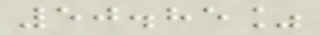50.85%
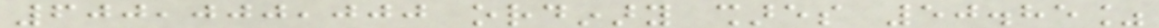600,000,000 ordinary shares 50.85%
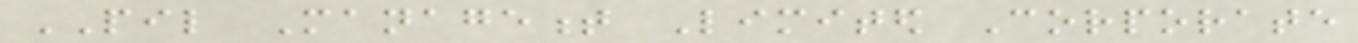PIL Management Limited Corporate
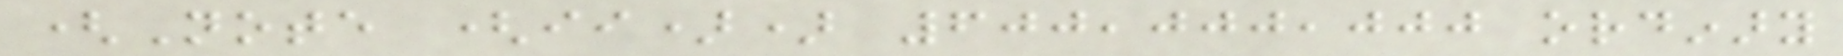(Note (ii)) 600,000,000 ordinary
